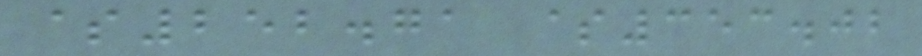$252.71 $353.02
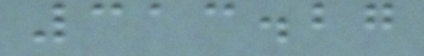313.27
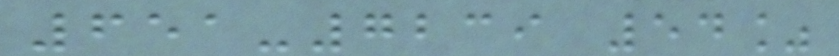651-7239 54%
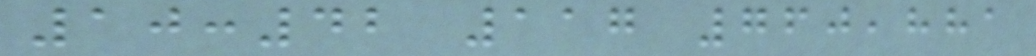10:42 117 760,881
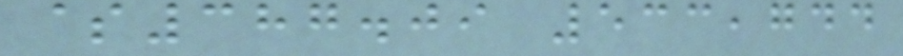$387.09 533,744
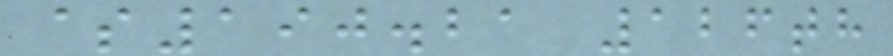$190.21 126th
